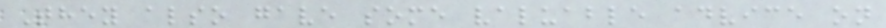They also gave some valuable advice on
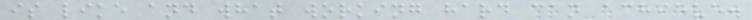is like and what working hard can achieve.
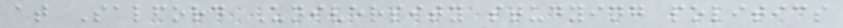at Salford University studying politics
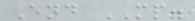End MP.
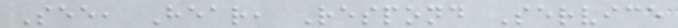See, Hear, Respond Service
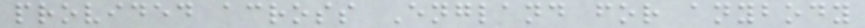provided across England for anybody
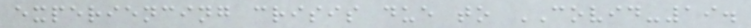experiencing crisis due to COVID-19.
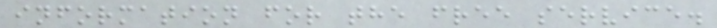information for the free service.
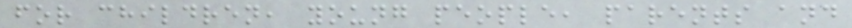for children, young people, parents and
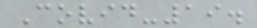Covid-19.
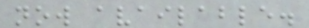now available.
